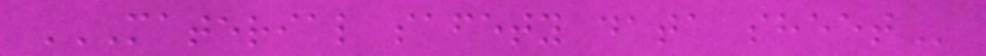MATERIAL SAFETY DATA SHEET
